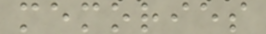memories
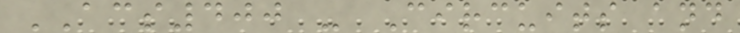ACS400 - Circuits and
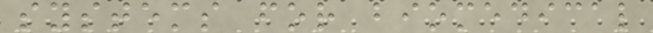systems for biomedical
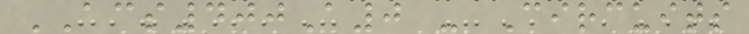ACS400A0 - Circuits
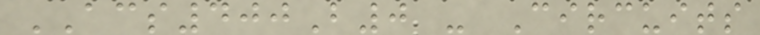ACS400B0 - Circuits
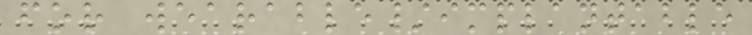for wearable/implantable
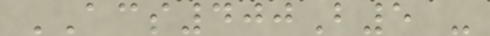ACS400B5 -
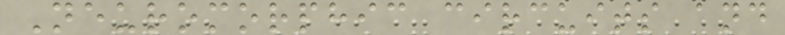Neuromorphic circuits and
